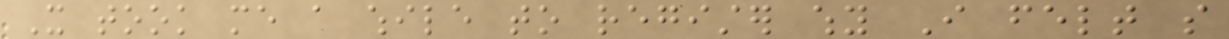It took me a while to register why I felt so
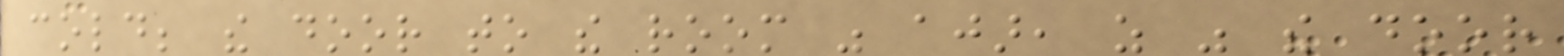cold; the door to the room was ajar, as was the door
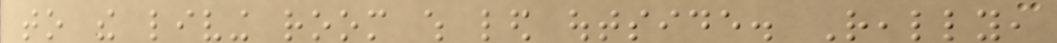to the living room which led outside. Really,
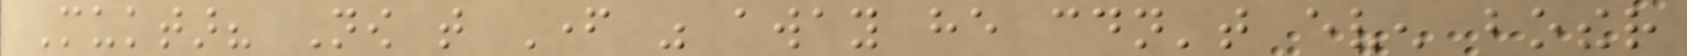Muktar? Now that Father was away he couldn't even bother
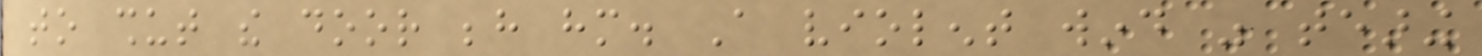to shut the door behind him. A violent wind was tearing
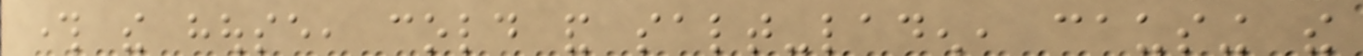through the house, cold and salt-laden, causing the
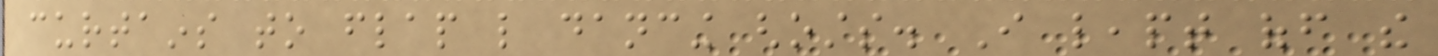curtains to flap like dancing ghosts. I leapt off the
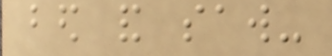bed and saw-
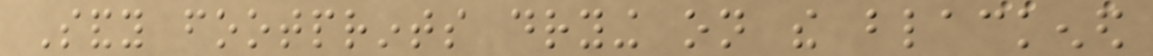Sandy footprints drying on the blackened
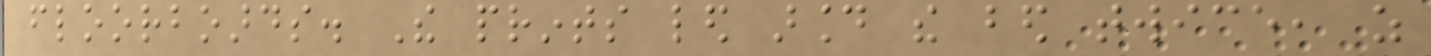floorboards. The prints led around the bed twice, as
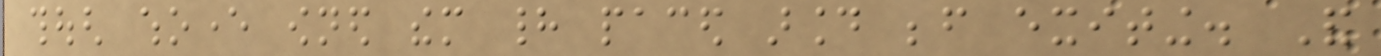though whoever owned them had paced around before exiting. And
